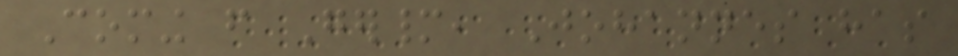Coming from Germany, Johannes has
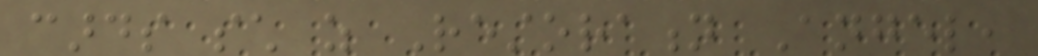cards such as Restoration Angel,
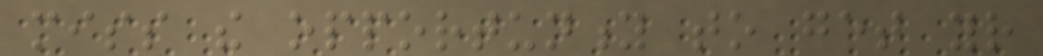miss the opportunity to get your
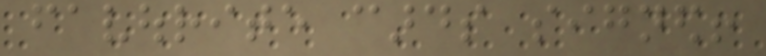favourite cards signed!
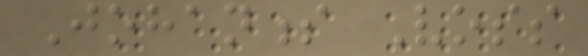Johanness Voss
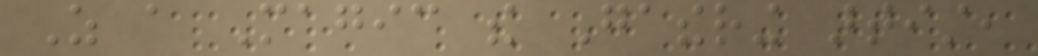As a Magic the Gathering artist,
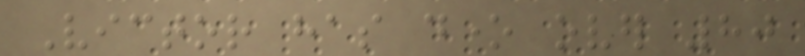Victor has done over 80
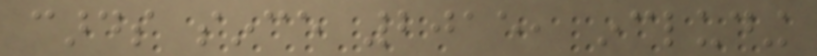cards since 2015, including
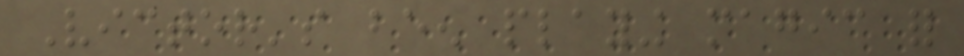Victor's been playing magic for
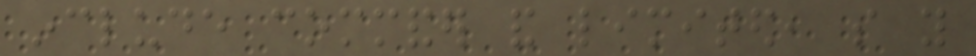include commander and limited, so you
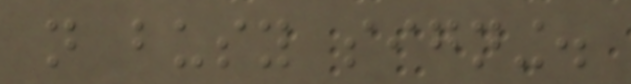not busy signing.
